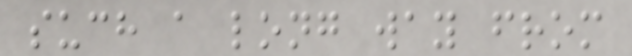such a long way from
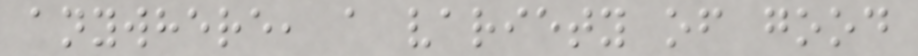anywhere, a variety of good
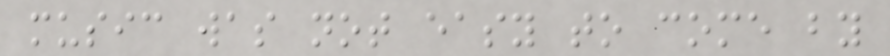music was not easy to come by
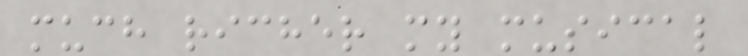much richer my musical
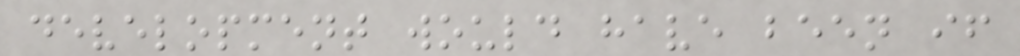development would have been if
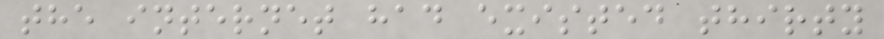the internet had existed thirty
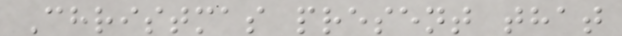Christmas present that
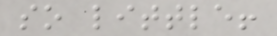so little!
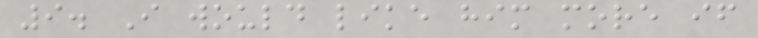9. I would like him more if
